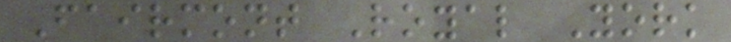Fairmont Royal York
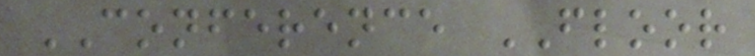CONFERENCE FLOOR
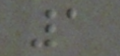1
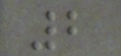2
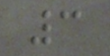3
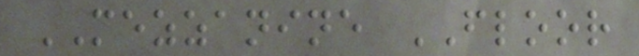MEZZANINE FLOOR
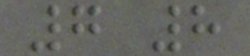7 8
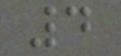4
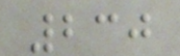230
